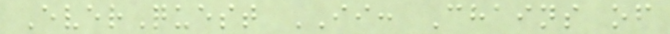EverQuest II: Chains of
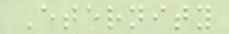Eternity
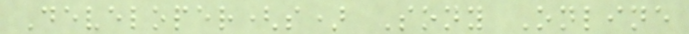Developer(s) Sony Online
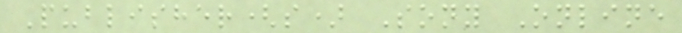Publisher(s) Sony Online
